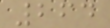264
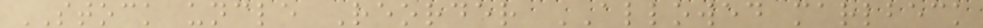STOCK uncle Reorder ALLOWED marlbeck
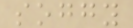soggy
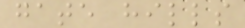gate hills
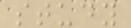study
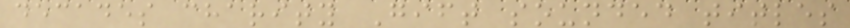decades charity Gift sounded titles
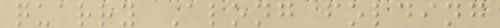quarry Along folding
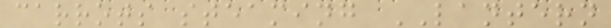carrots steaming LANTERN
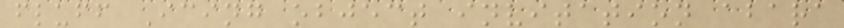fluff Icing object invitation abara
